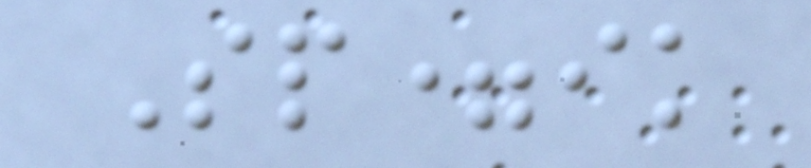Sp=ik
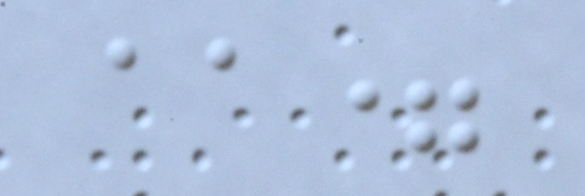aa=
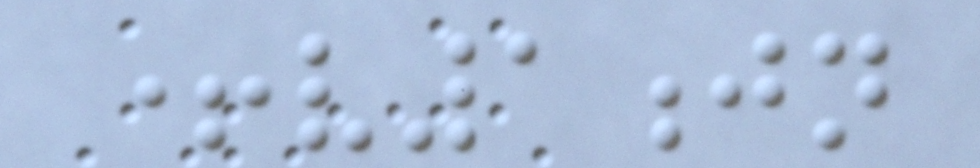+v1jn
